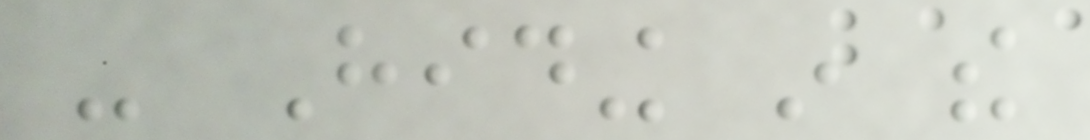- Hiding in the
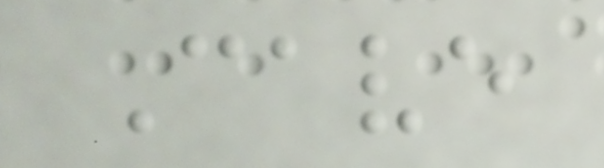Cave
